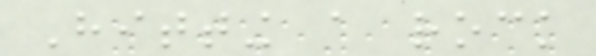Hitting a rock
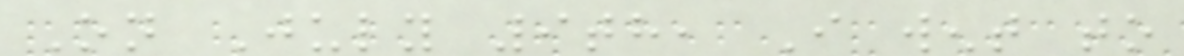On July 9th, I went to
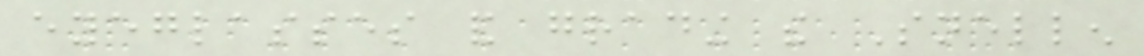eyeglasses and grading the Snellen
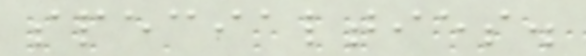specialties.
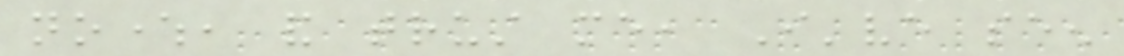nowhere, and trust me, I've seen
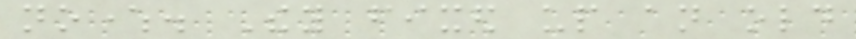nowhere. They fixed up an old
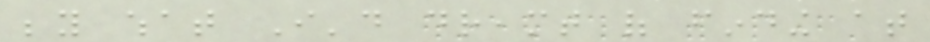beyond what I'd dreamt of finding at
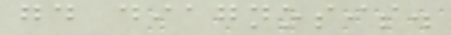good diagnosis.
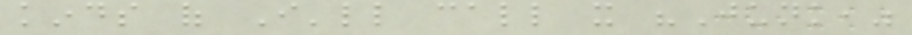kinds of I'll call it "Junk,"
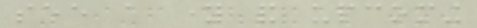see a young and upcoming
